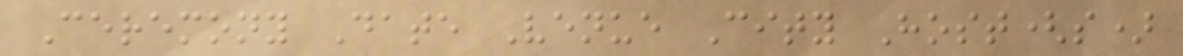Ceremony Date Venue City Host(s)
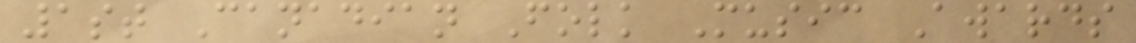1st Canadian Folk Music Awards
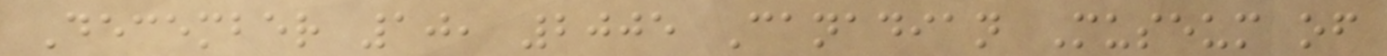December 10, 2005 Canadian Museum of
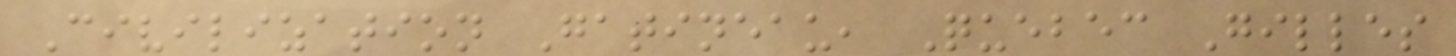Civilization Gatineau, Quebec Gilles
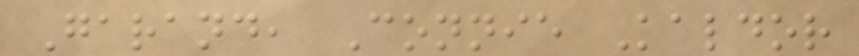Garand, Connie Kaldor
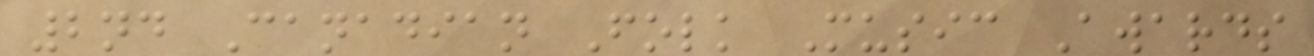2nd Canadian Folk Music Awards
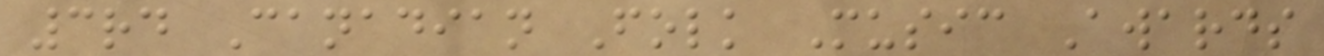3rd Canadian Folk Music Awards
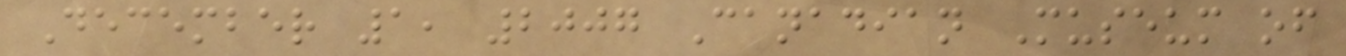December 1, 2007 Canadian Museum of
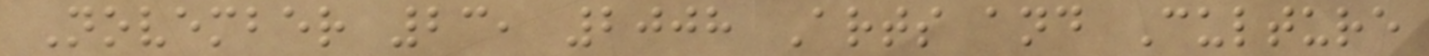November 23, 2008 Arts and Culture
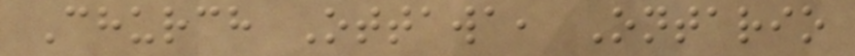Church Ottawa, Ontario
